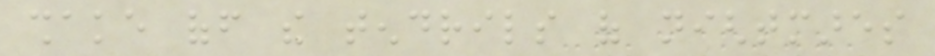shake off the tendrils of nightmares
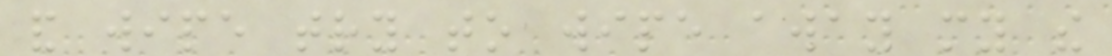and wipe try to wipe away my the
